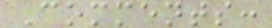Comments:
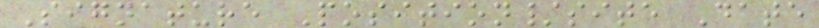Signature Position/site Date
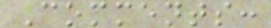Comments:
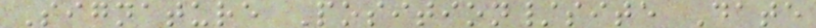Signature Position/site Date
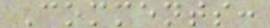Comments:
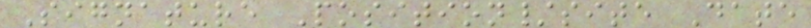Signature Position/site Date
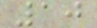10
